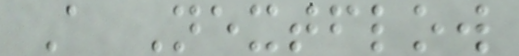A Nextflow
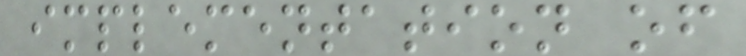implementation of
